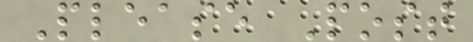Please Post
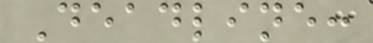Deadline:
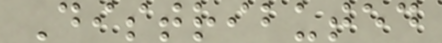Distributed
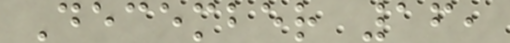December 16,
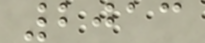2013
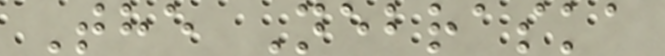The Nebraska
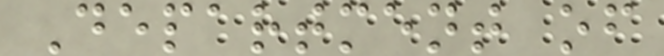Department of
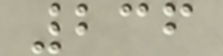236
